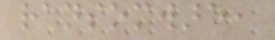ransomware,
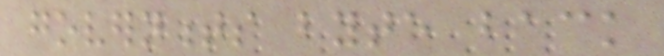governments byte back
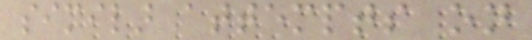similar attempts on
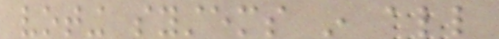voting systems in all
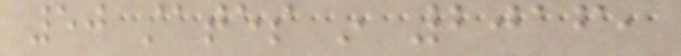50 states in 2016,
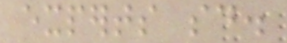experts said.
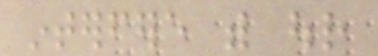interfere with our
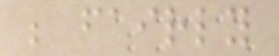be fairly
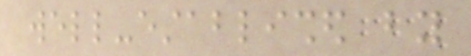well-established by
